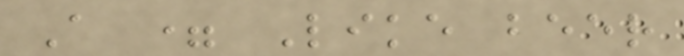A = Like beer
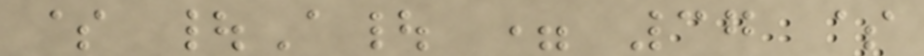$ |A| = 37 $
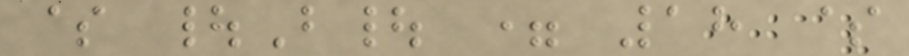$ |B| = 18 $
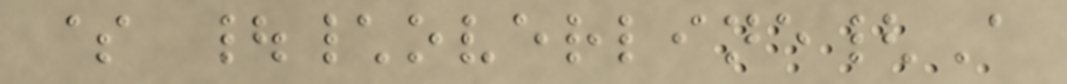$ |\overline{A
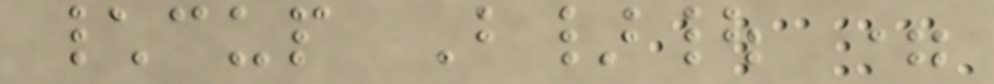\cup B}| =
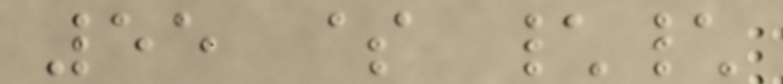55 $ \\
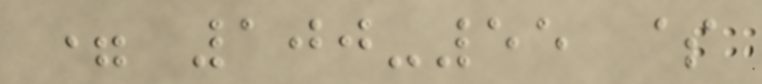= 100-55 $
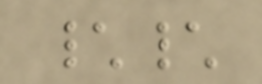\\
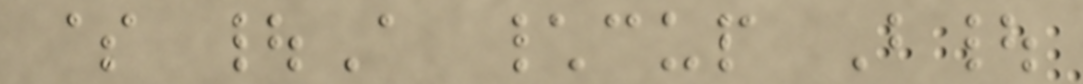$ |A \cup B|
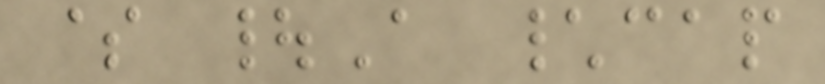$ |A \cap
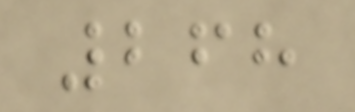268
